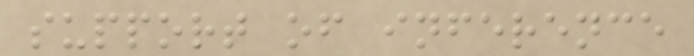support of inference
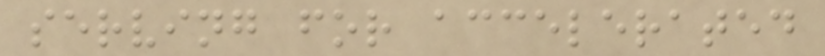serving for accelerated
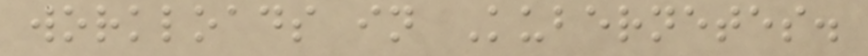workloads in Kubernetes.
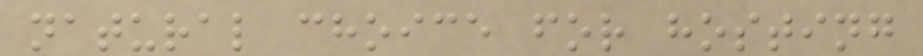natural choice for hosting
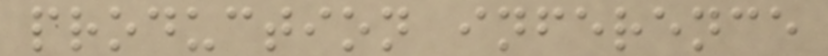production inference
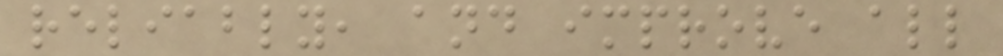reliably, and improve all
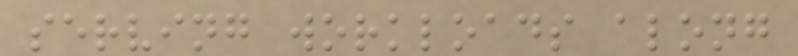serving workloads along
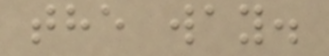the way.
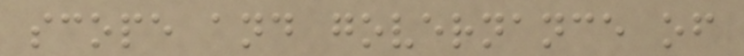scope and governance of
